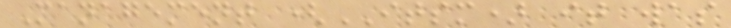Management (ITSM) it was
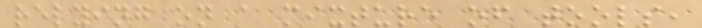relying on a mixture of tools,
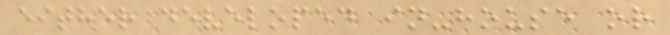either developed in-house or
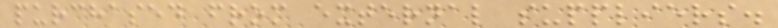purchased from external suppliers.
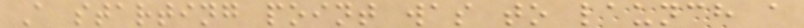A starting point was to launch a
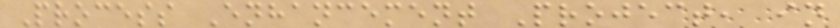Process Enhancement Project, in
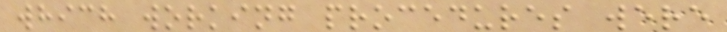which working procedures were
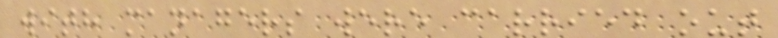with managers were carried out
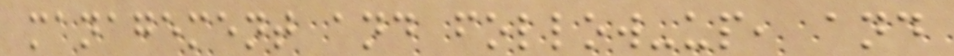management and follow-up, and
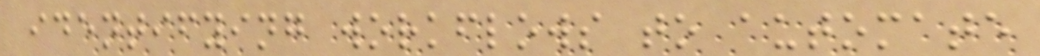identifying workflows to automate
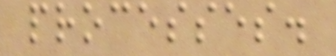processes.
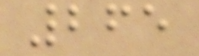265
